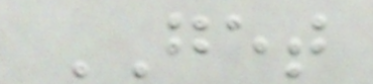GET
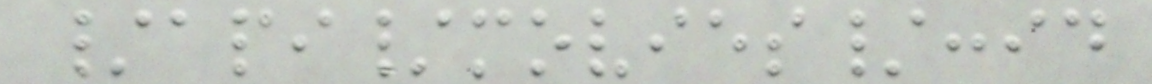/api/movies/:id
